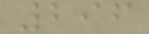296
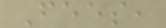Fees,
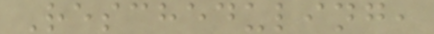Rescheduling,
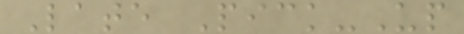Late Pick-Up
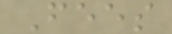Fees
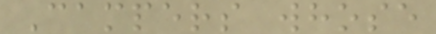Campers whose
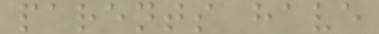parents have
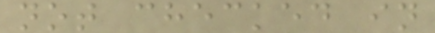not checked in
